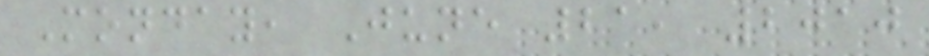Monday, June 21, 2010
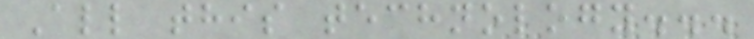All this technology...
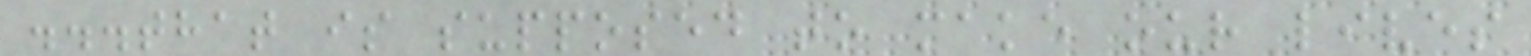...that is supposed to make our lives
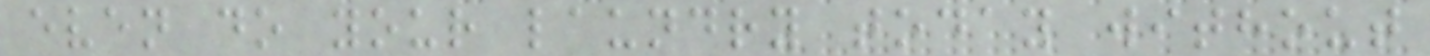even do your laundry today without
